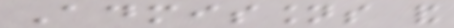Admissions and
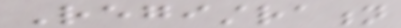Registration
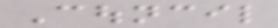Council
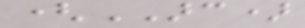(ARC)
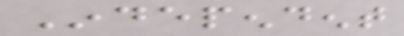Independent
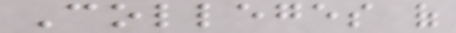Colleges of
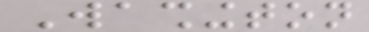Washington
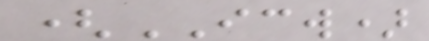(ICW)
